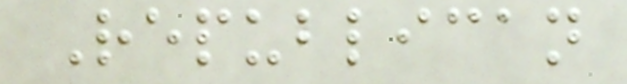Republican
